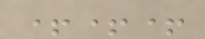+++
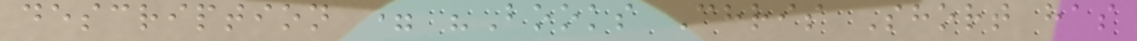description = "Books Chris Short has
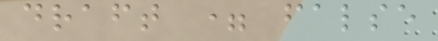draft = false
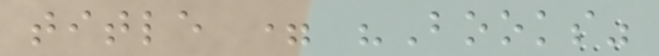title = "Books"
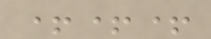+++
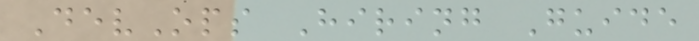DevOps Hiring Guide
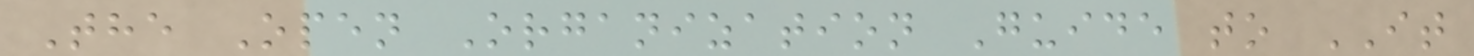The Open Organization Guide to IT
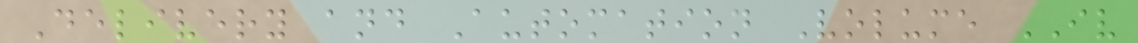Delivery and Automation Volume IV
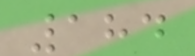184
